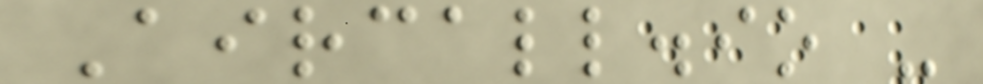Aircall.io -
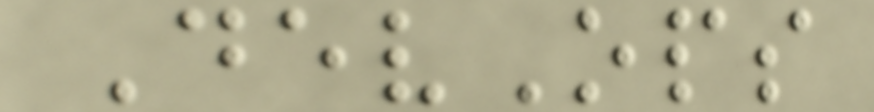DevOps
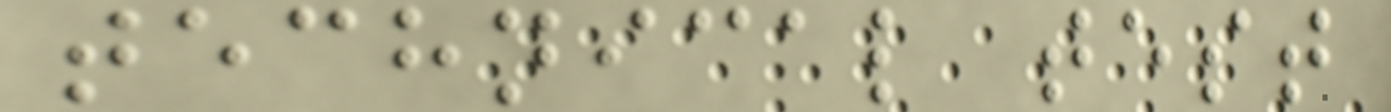technical test
